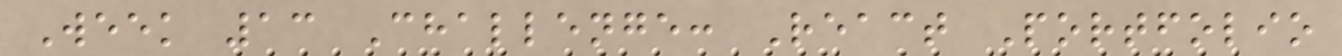Week 13 Challenge: React Portfolio
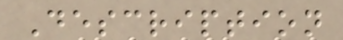Description
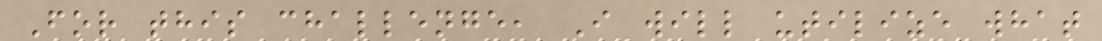For this challenge, I will utilize what
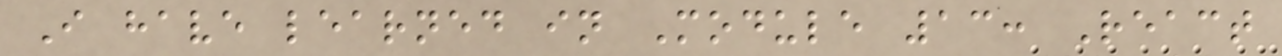I have learned in Module 13: React
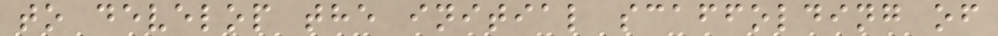to develop the initial scaffolding of
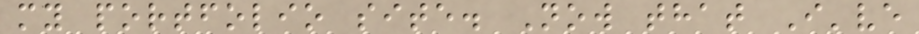my portfolio site. Now that I've
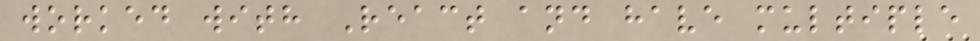worked with React and have multiple
